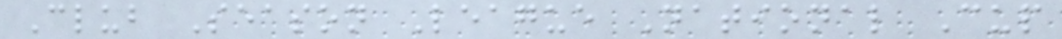Club Season League National Cup
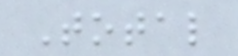Total
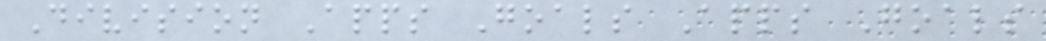Division Apps Goals Apps Goals
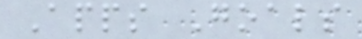Apps Goals
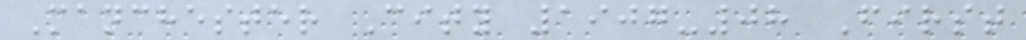Manchester City 1907-08 First
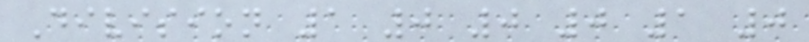Division 1 0 0 0 1 0
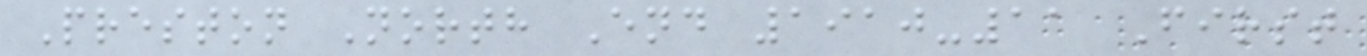Preston North End 1910-11 First
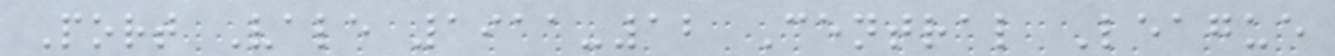Port Vale 1911-12 Central League
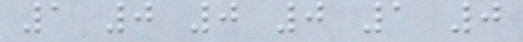1 0 0 0 1 0
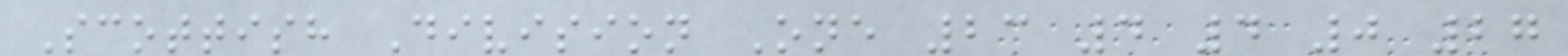Scottish Division One 23 4 4 0 27
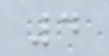4
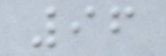96
